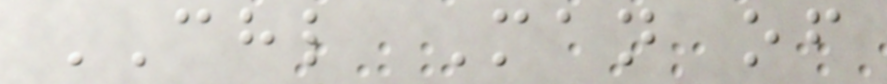CHL Man of
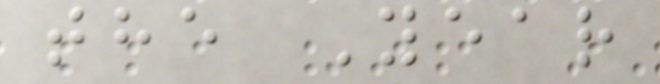the Year
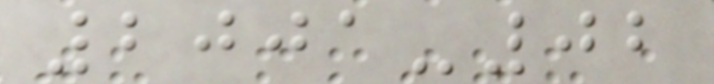2001-02
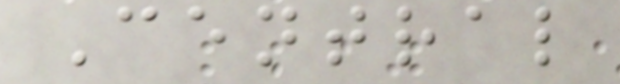Central
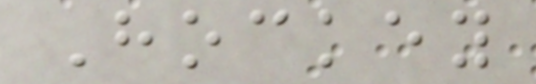Hockey
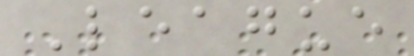League
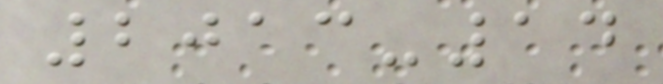2013-14
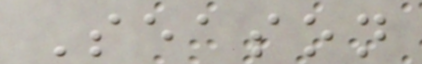Season
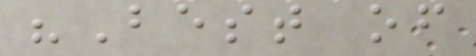"Best of
